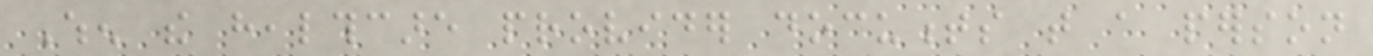When the healthcare provider documents that a person
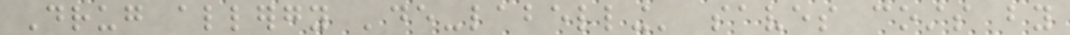Drug allergy 'de-labelling' saves costs by
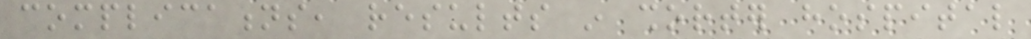complications, results in shorter hospital
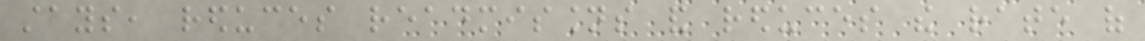stays, reduces readmissions and reduces the rate of
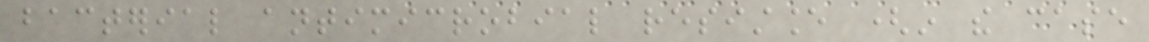bacterial antimicrobial resistance (in the case
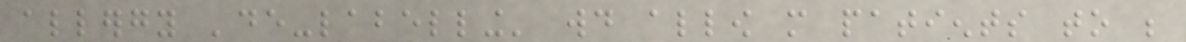allergy 'de-labelling' would allow more patients to be
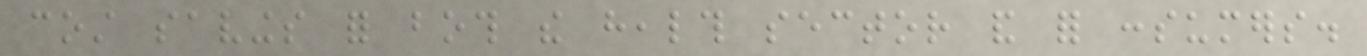cost savings for both the health sector and for consumers.
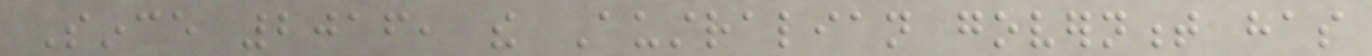Since 2016, the Australian government has
